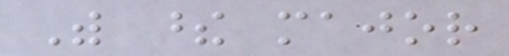With these major
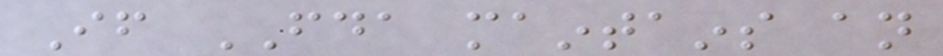If FDA maintains an
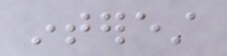interest
